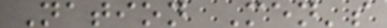Nation Men's
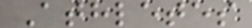Athletes
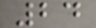24
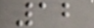12
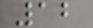12
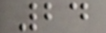24
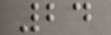24
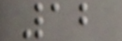12
